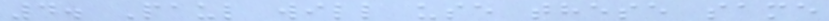4. Paul will use these same
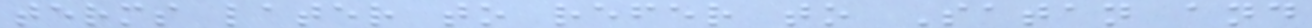terms later to refer to Satan and
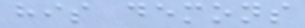his demons
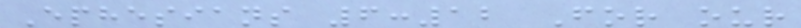Ephesians 6:12 For our
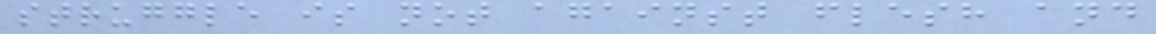struggle is not against flesh and
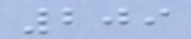209
